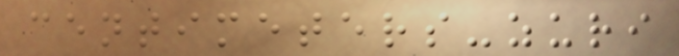centimeters-zuri
